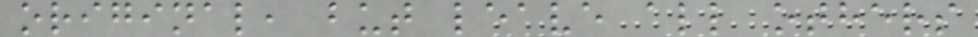original, but leave all others
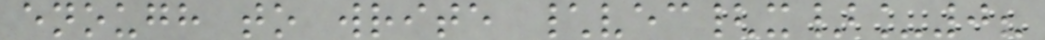enough to write \vec{x}_0?
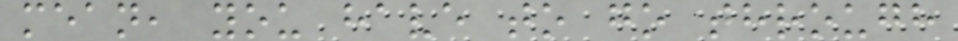mean, you have to go through
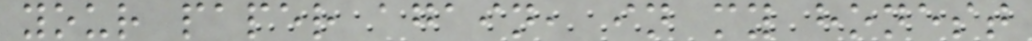your paper again, in my honest
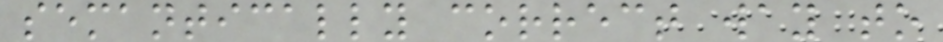semantically correct way to
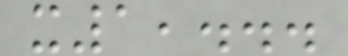x1,...
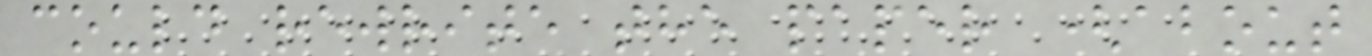could rewrite the paper (about
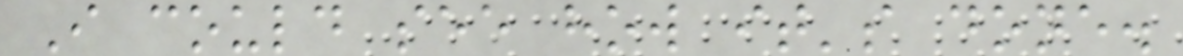I could see how it's done.
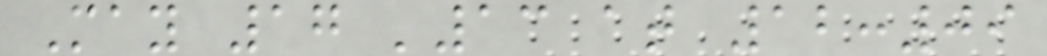May 17 '13 at 12:09
